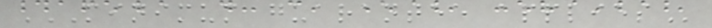MINIMUM GUARANTEE APPLIES
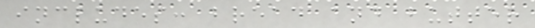includes: bread and butter
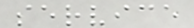service
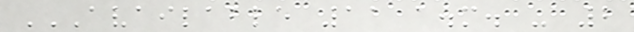AVAILABLE 11 A.M. - 2
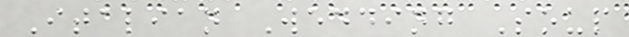Italian Wedding Soup
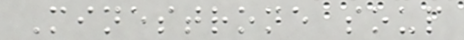Minestrone soup
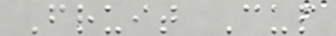Fruit Cup
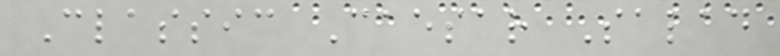Classic Caesar Salad
